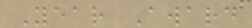Year Award
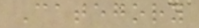Category
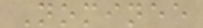Nominee
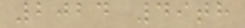2024 49th
